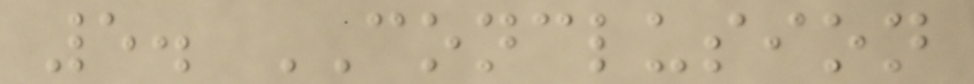5. CONCLUSION
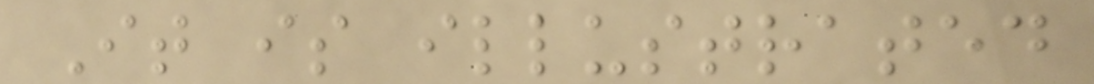It is illustrated
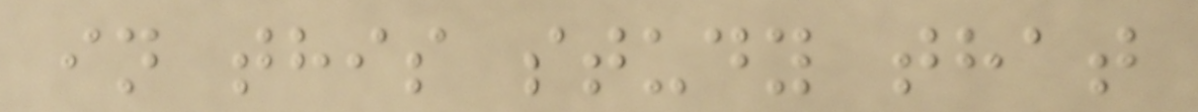in this study that
